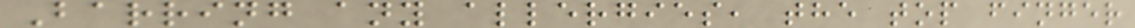Barring any allergies, the top finger
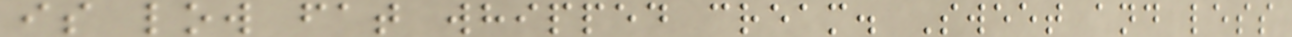is low fat whipped cream. Sweet and less
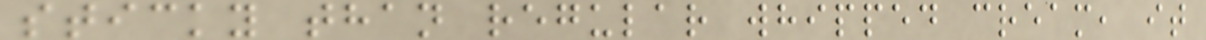sticky than regular whipped cream, it
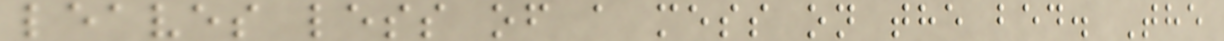leaves less of a mess on the bed. The
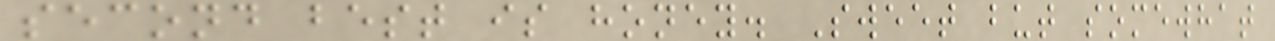second best is honey. Sweet but somewhat
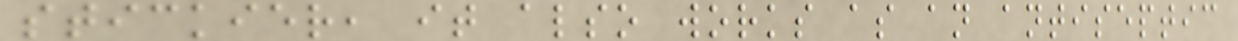stickier, it also works as an antiseptic
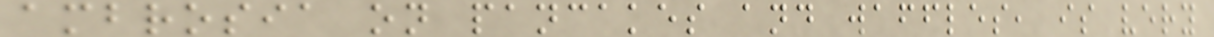ambrosia on pancakes and waffles, is very
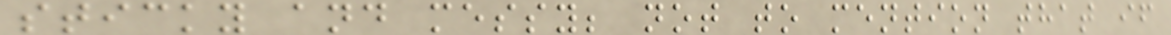sticky and messy; not to mention that if
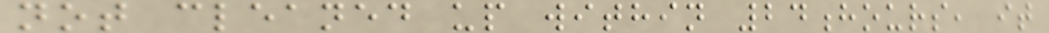not cleaned up within 24hours, it
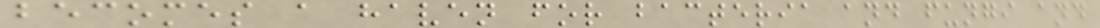becomes a haven for bacteria and fungi and
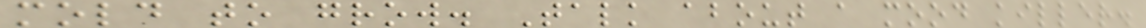mold to grow. Talk about a mood killer.
